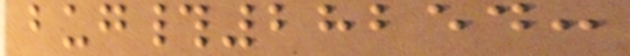bug#28254:
